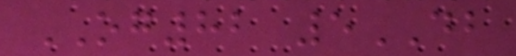OG82 5DB
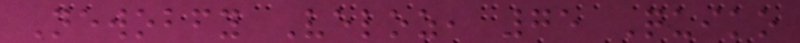Newobfy Veloz, 75 Quiko
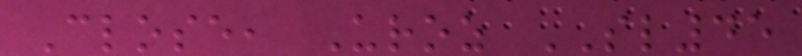Close, Uroz SL45
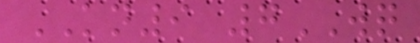KN9 7WQ
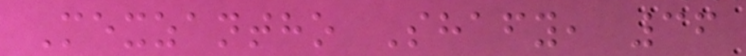Mexzantho Shafy, 36
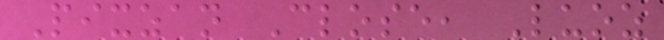Pixzan Close, Luoz
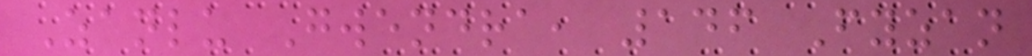Zanlu Gwendra, 146 Fyzan
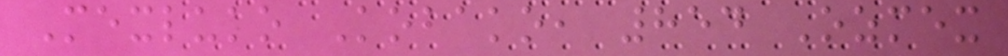Mexluko Kobako, 854 Ozmex
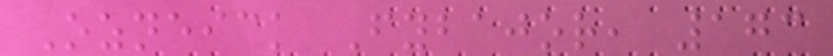Ozneick Fybajor, 173
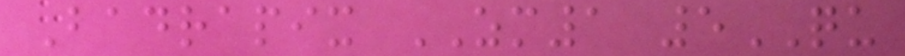Badrapix ZM1 5QU
